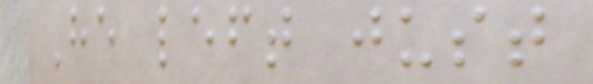He left just
